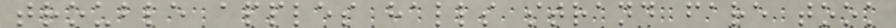trouble apples halls strand fare took
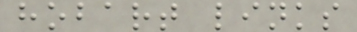hobart links
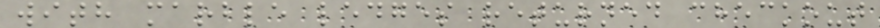with marble ledges returned checkout
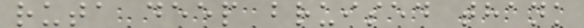ruta deep bruised thank
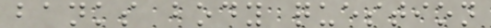banks body question
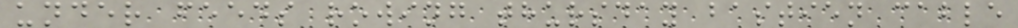under feeds rowing thursday bastien cable
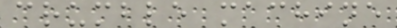crumble machine
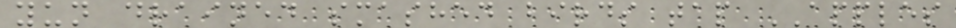yun drained smashed birds tap APPLES
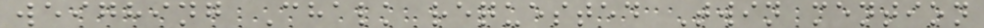weighing Chalk requested Twin mention
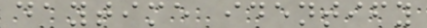daytime identify
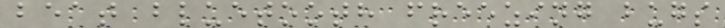beat bluetooth freezing bugs
